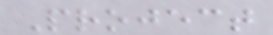Project
